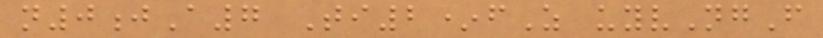n0jA7 Ti2*fZ uyvNgF
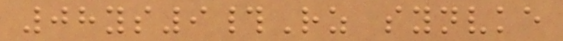08ys9#Rz synvke
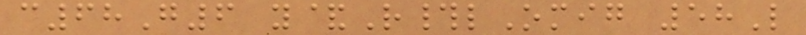c68G6 y&R#lOmig 58L
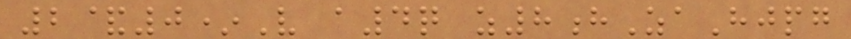2&0*V a4q z8hZaHjpg
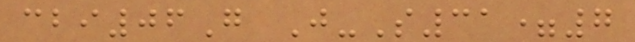cbi06G J-S31=7
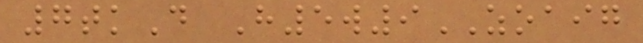7tkD H5w9ZOAIG
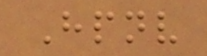Hpnv
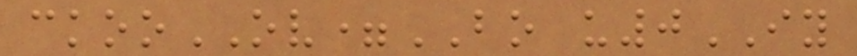ckooOV=BO u0IY
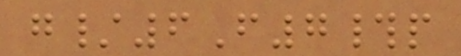g/6F7#p
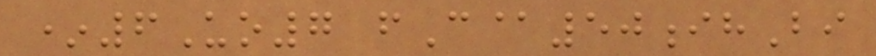*6Uo7 fC@50ihBi
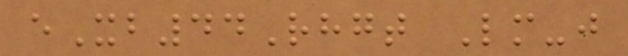eXb44Rhgt Lm-j
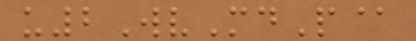u2WvMdP@
